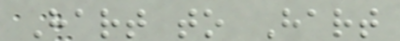Hart to Hart
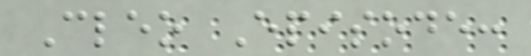Cleo Episode:
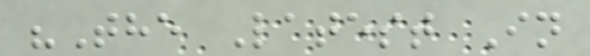"The Latest In
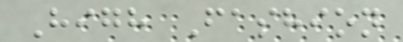High Fashion
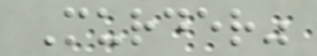Murder"
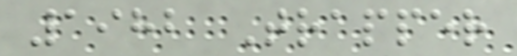1982 Trapper
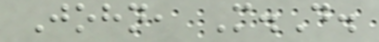John, M.D.
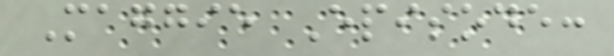Maggie Episode:
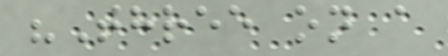"Three on a
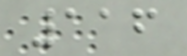116
